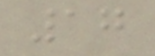17
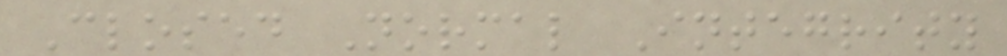Closed Normal Integrity
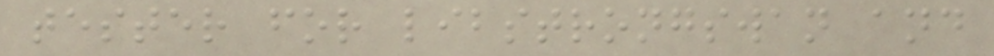tester for libstrongswan and
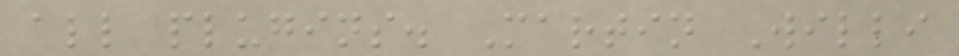all plugins. Martin Willi
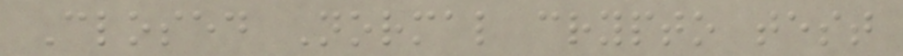Closed Normal crypto test
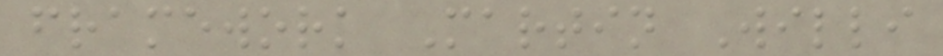framework Martin Willi
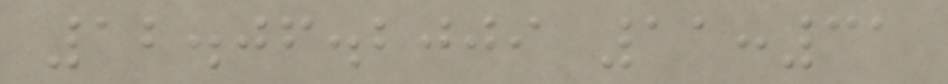12.06.2009 11:31
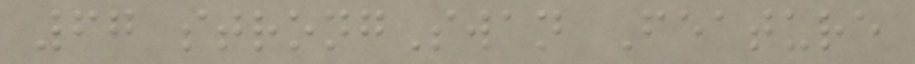67 strongSwan Feature
